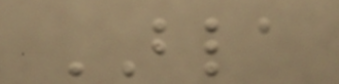BLA
